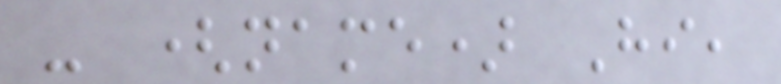- (name) Hi,
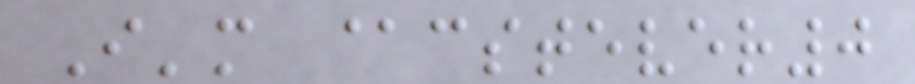I'm @cstever0
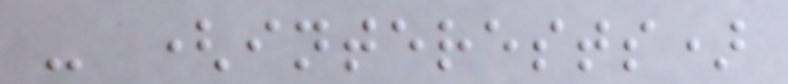- (interests)
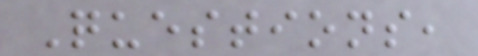Questions,
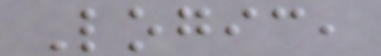Logic,
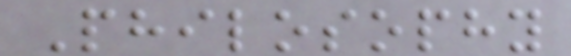Philosophy
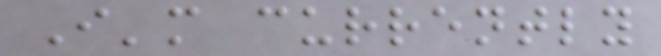I'm currently
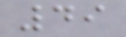49
